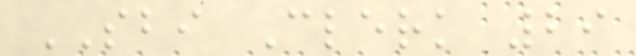SBI Clerk 29
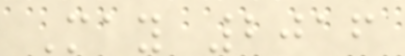May 2016
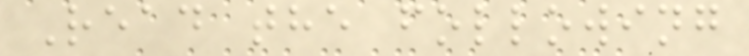Read the following
